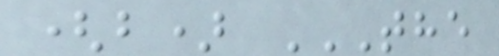(b) THE
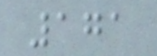171
